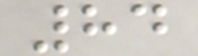84
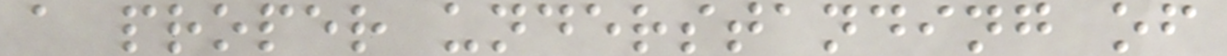a proper understanding of
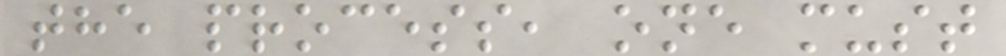the process, one must
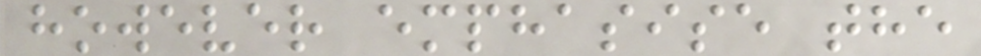however emphasise the
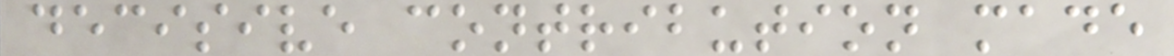decisive contribution made
